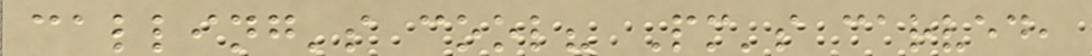calling's cool? Pm's carved,
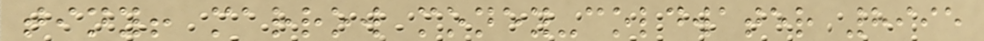tiny! marrow money-coldwater 8995
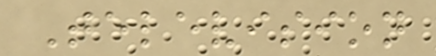Television
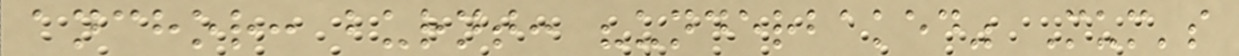anchor: burnt: "underbaked" Mum's
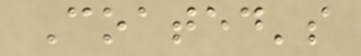Coated's
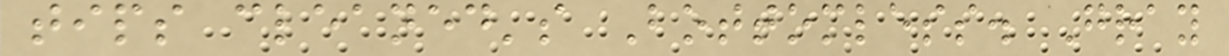tips cleaned's Bottomless. Gray
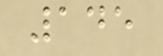145
